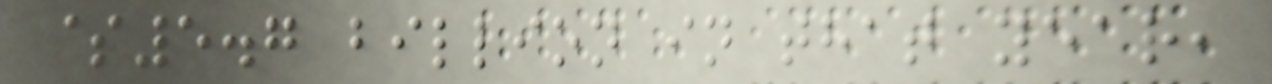$5.7 billion in that year,
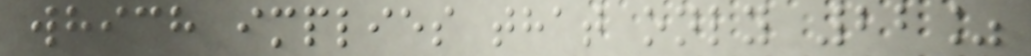which implies that only 22%
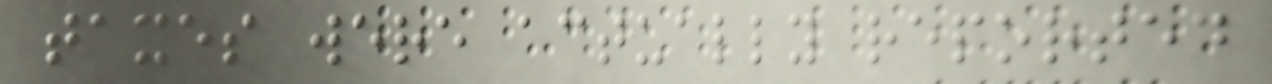taxes were actually reported
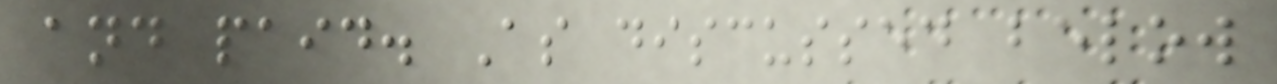and paid. As discussed below
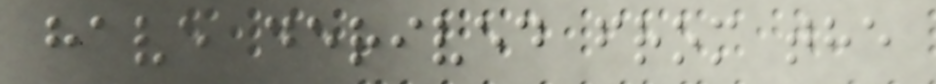have derived from the
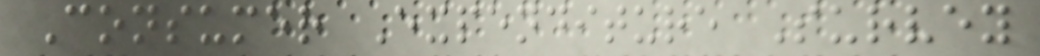Consumer Expenditure Survey
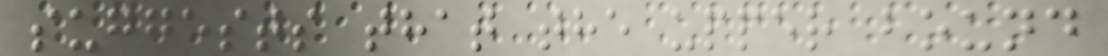suggests that the upper bound
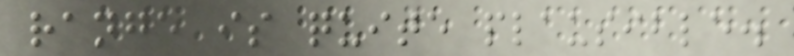range is quite plausible.
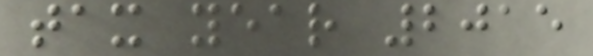tax year 2015
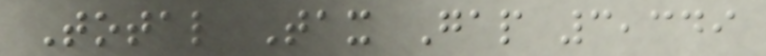Total Tax Gap 3,349
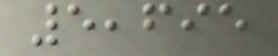5,695
